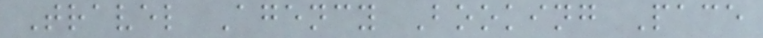Travel Agency Booking Pace
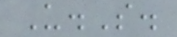U.S.
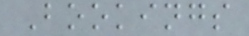Bookings
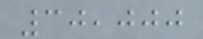30,000
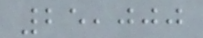25,000
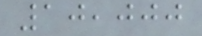10,000
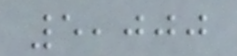5,000
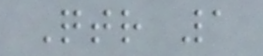Qtr 1
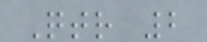Qtr 2
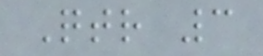Qtr 3
